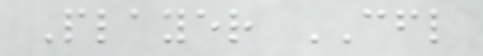Player CFL
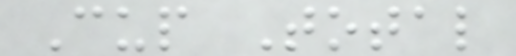Cup Total
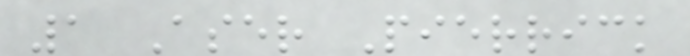1 Aser Pierrick
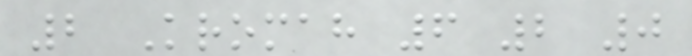2 Kromah 6 2 0
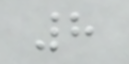8
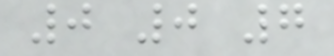0 0 7
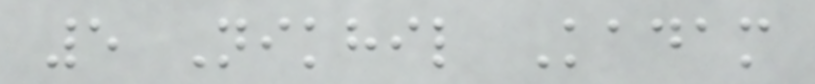5 Nikhil Kadam
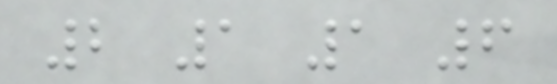2 1 1 6
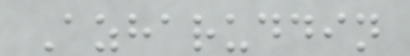Azharuddin
